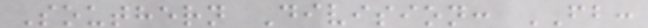Southern Division: FB:
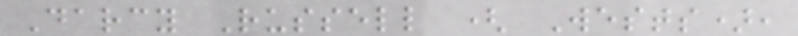Darcy Russell ( Wests),
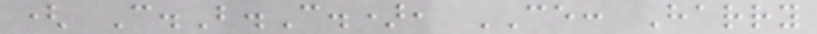( C.B.C.), CE: Harry
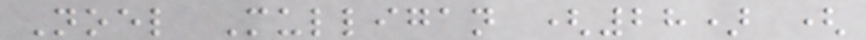Noel Mulligan (28) (
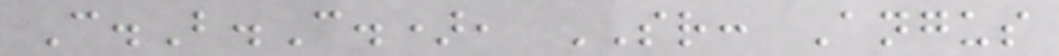C.B.C.), SR: Angus
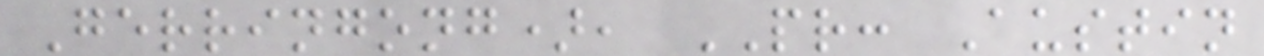Gerringong), PR: Austin
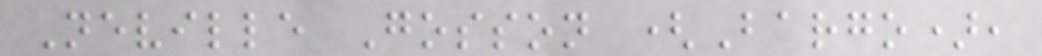Neville Gosson (Bargo),
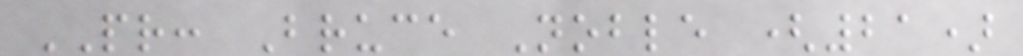PR: Bruce Noble (21)
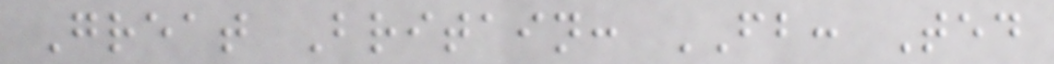Great Britain: FB: Ted
